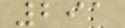291
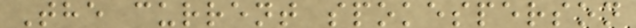The current spokesperson
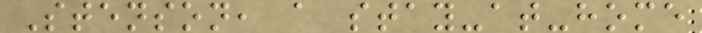Stenson, a stay-at-home
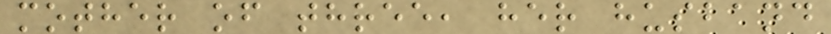mother of three, her husband
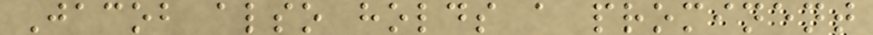Jacob also holds a prominent
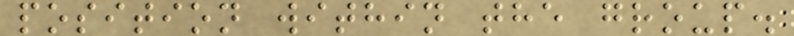position within the group.
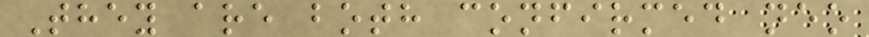They are both confirmed neo
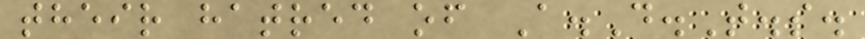their hatred of A.D.T.s.
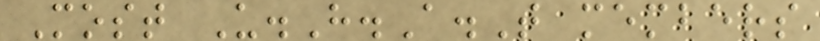Most U.H.A.T members
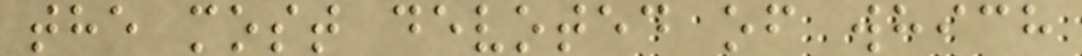the most devoted of which
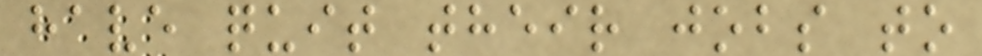have quit their jobs to
